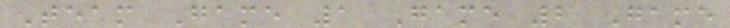Team Game 1 Game 2 Game
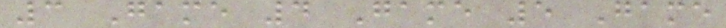3 Game 4 Game 5 Game
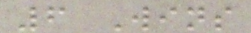6 Wins
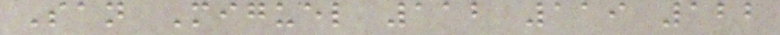San Miguel 112 119 122
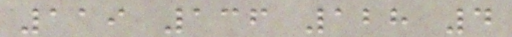119 136 128 4
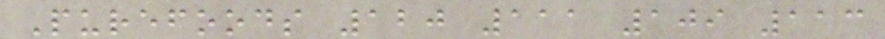Purefoods 120 111 109 113
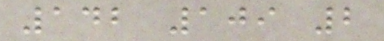142 109 2
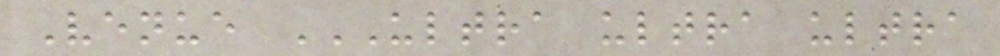Venue ULTRA ULTRA ULTRA
